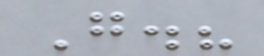G.?
